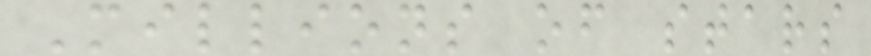Millions of stars
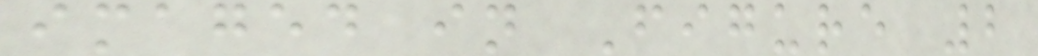imaged in Figure 2
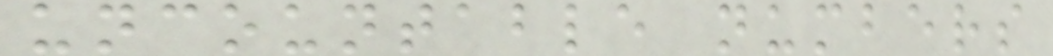uncountable numbers
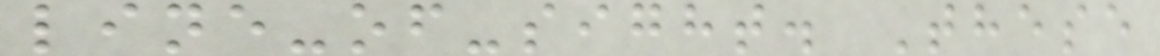line-of-sight. These
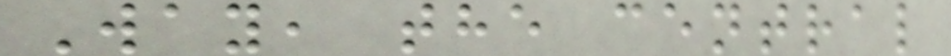Way, the central
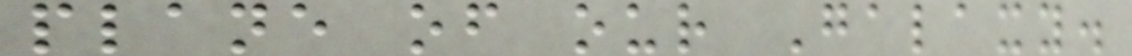plane of our Galaxy.
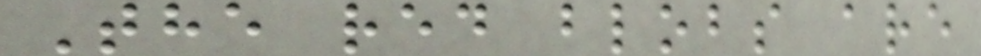The red blobs are
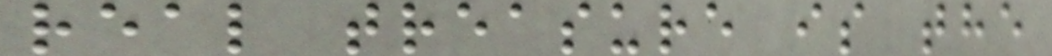real treasure is the
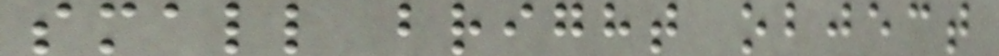small bright object
